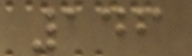146
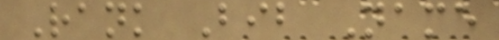Rank Bib Name
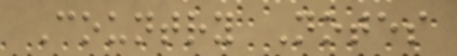Country Notes
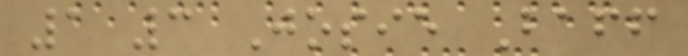1 3 Josie Baff
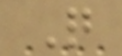Q
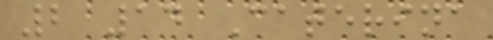2 14 Caterina
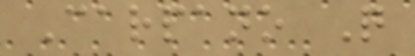Carpano Q
